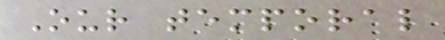Our temporal
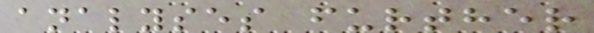analyses further
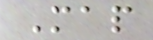Map
